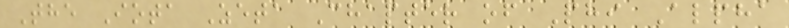The Iota Zeta Chapter of Phi Alpha
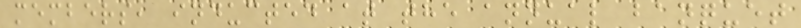members, inducted at the annual banquet
